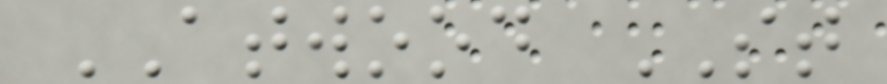ATWOOD ST
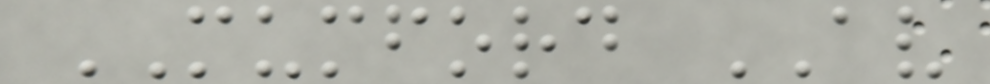MUMFORD AV
